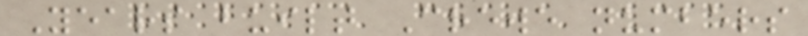Years built Crewe numbers
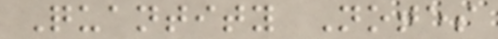Quantity Notes
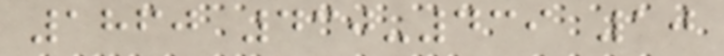1860 430-439 10
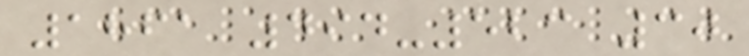1861 494-523 30
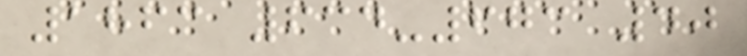1863 634-673 40
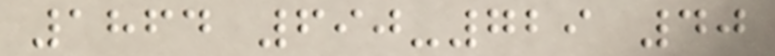1864 690-729 40
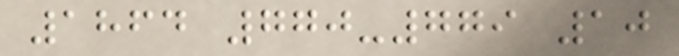1864 770-779 10
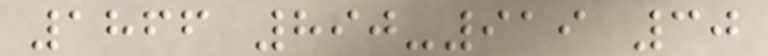1866 890-919 30
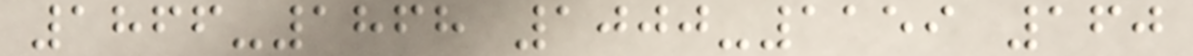1866-1868 1000-1159 160
